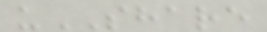uSHARE
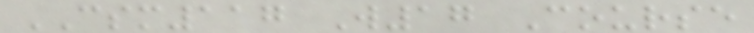CSM117 W17 Course
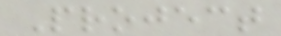Project
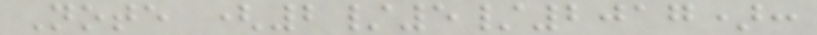Note (2/5/2017):
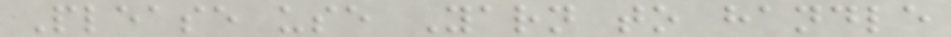Please use Yarn to handle
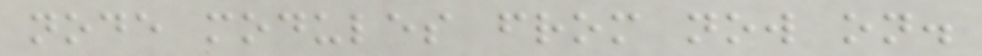node modules from now on.
